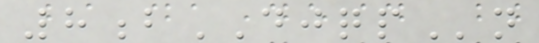8bDJQPn
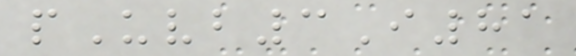pUvb3I81
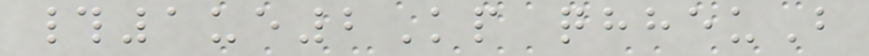#1ue2Kp qhheuB
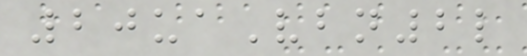20uaVbn2l
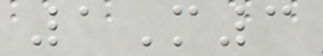1M3
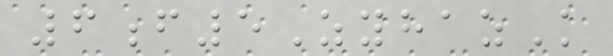6f5ZyhazK
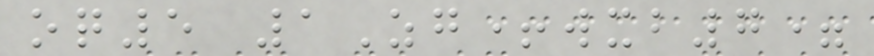oq5 1Zg+wxb7=
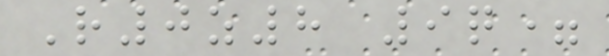R0z8 9q=
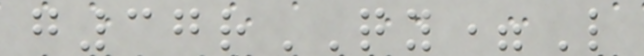g37rQY=L
